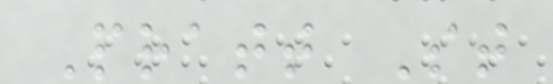Pratt St
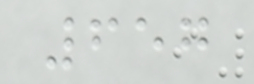657
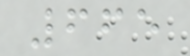665
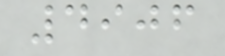4906
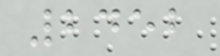2452
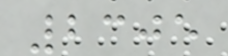2305
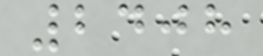2408
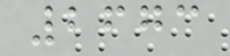2673
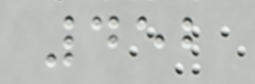452
